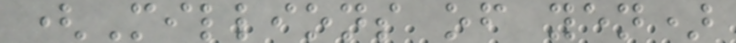(Millions of yen)
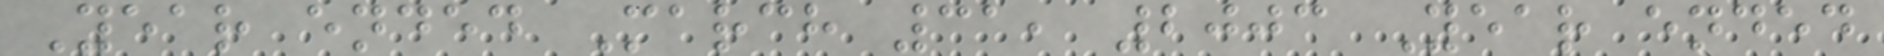Year ended March 31, 2003 Year ended
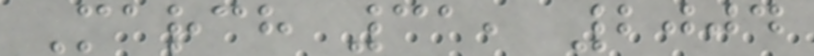March 31, 2004
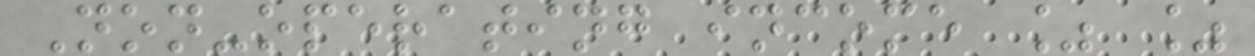Non-operating income % %
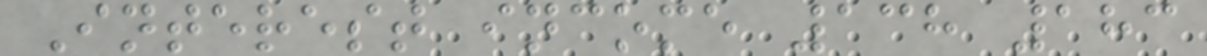Interest income 138 183
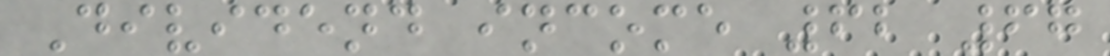Dividend income 62 67
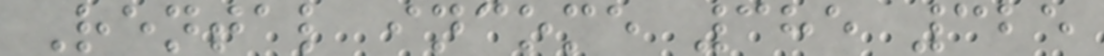Rental income 385 325
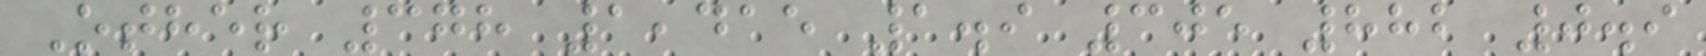Other 378 1,415 1.9 305 882 0.9
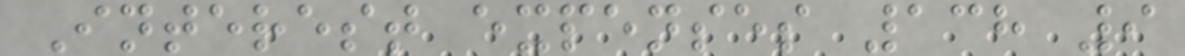Interest expenses 138 9
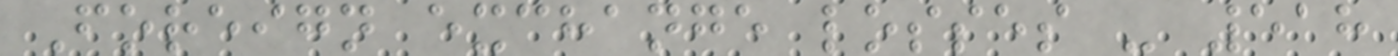Foreign exchange losses - 518
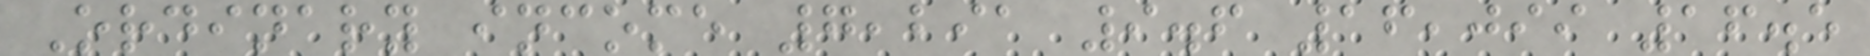Ordinary income 7,291 9.6 16,099 16.5
